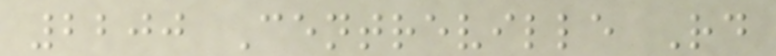2200 Centreville Rd
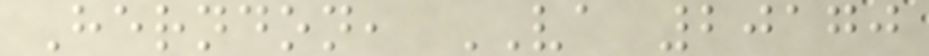Herndon, VA 20170
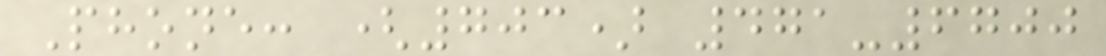Phone: (703) 471-6700
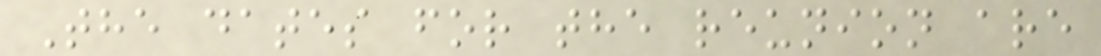The dates for the reunion are
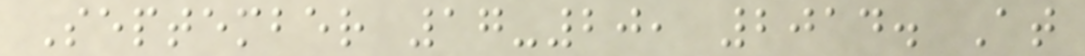September 17-20, 2014. At
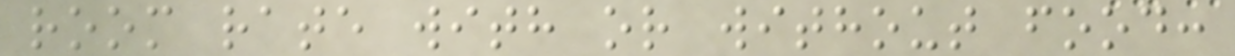room rate with or without food:
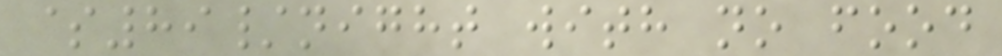$89/night with no food
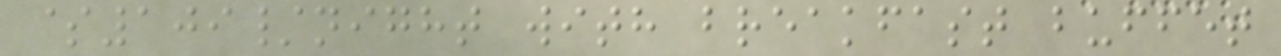$109/night with breakfast buffet
